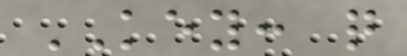KEY: q
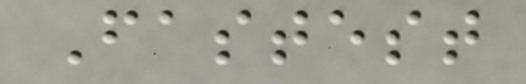Fastest
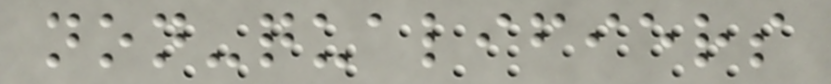non-qualifiers
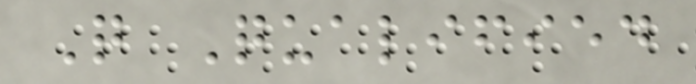Q Qualified
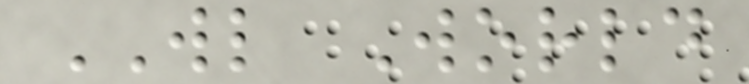WL World
